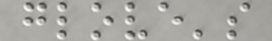glove's
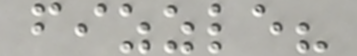fizzle?
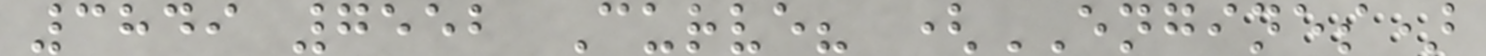3849 7552 Curve? (ENGINES)
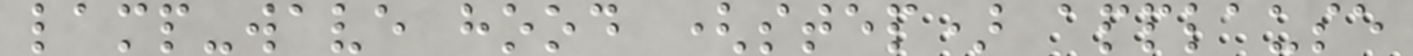lamp-wave hood (step) applause
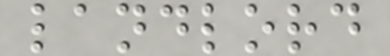landlord
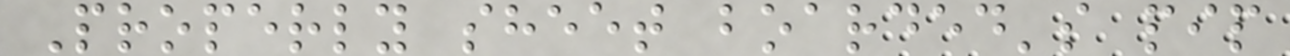Properly sheet boarded's pip
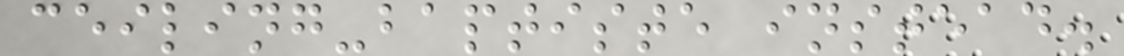ceiling-baptiste instead.
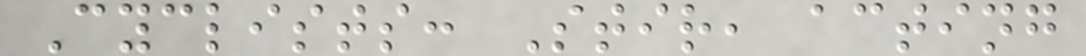Cyclists: Stir, acting
